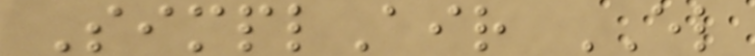SimplAir EL
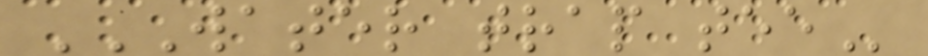WATER TRAP TEE
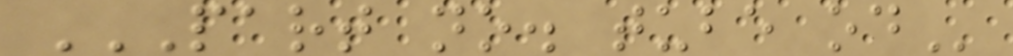PART NO. TUBE OD
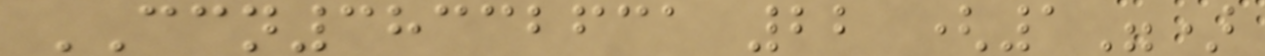CCN38332631 22 (1")
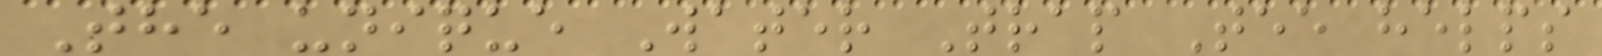The unique Water Trap Tee helps
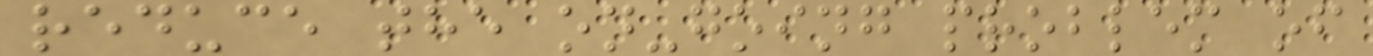reduce the on-going problem of
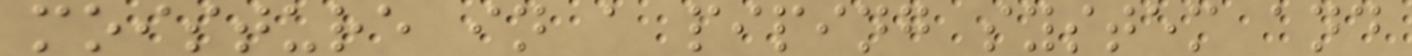moisture in a piping system and
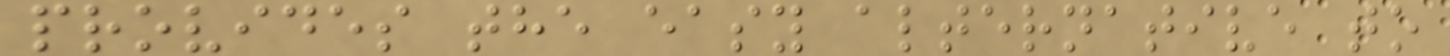provides the easy alternative to
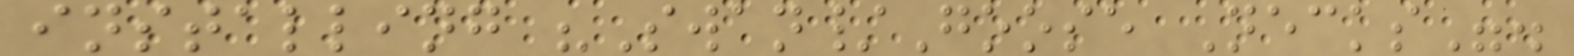installing "Swan/Goose Necks".
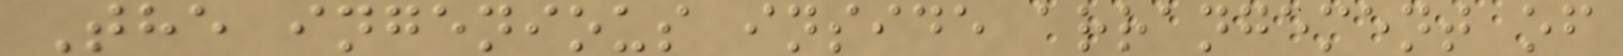The ingenious inside arrangement of
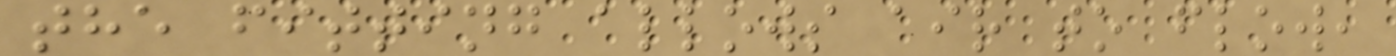the fitting allows air to flow,
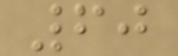60
